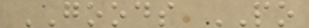GOODS PO
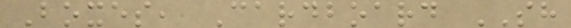Boxes, Cardboard SH
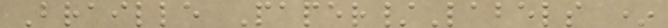Braille Paper/Labels *
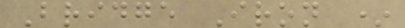Bridge Iron *
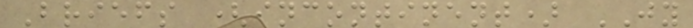Briefs (incontinent) JY
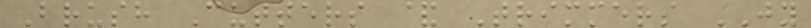Brush Cutters & Trimmers JY
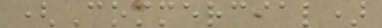(Commercial)
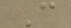C
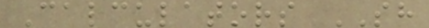Calculators SH
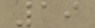19
